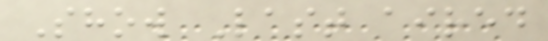Show Last aired
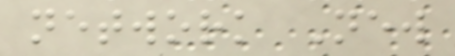network New
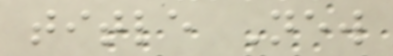title New
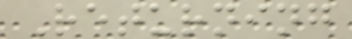Returning
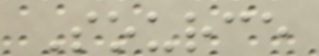Source
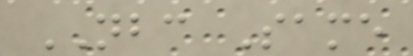NBC Same
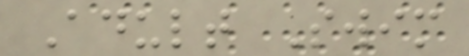Adult Swim
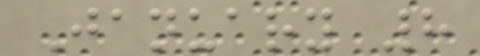January 8
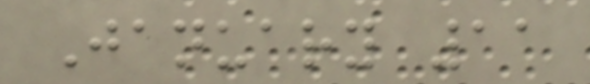January 11
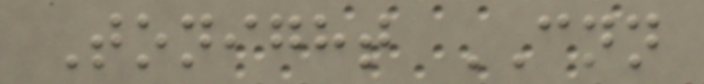Tonight CNN
